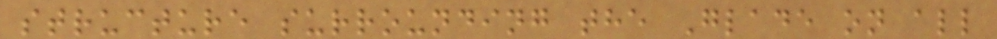structure surrounding the Glade on all
